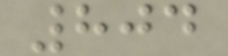804
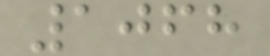1068
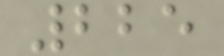225
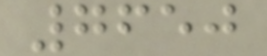7650
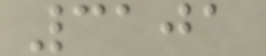3101
